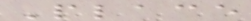Place
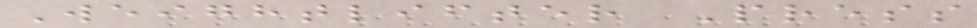Weightlifter Press
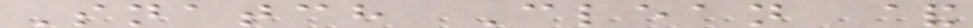Snatch Clean &
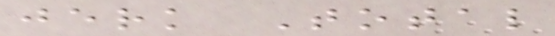jerk Total
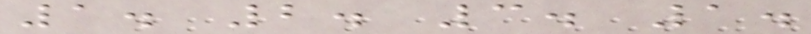1. 2. 3. 1.
